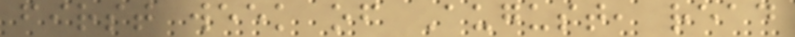first week of August, read
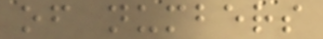of numbers
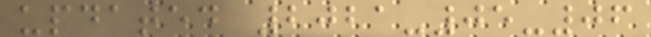updated 2021-05-06
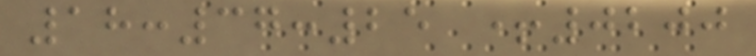18:37:25 +0200
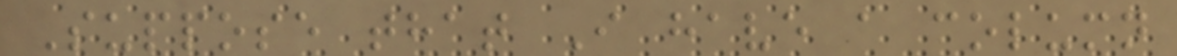Suppose that I have a column
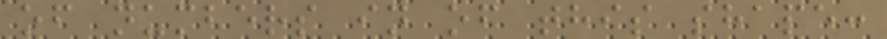of numbers in of this shape:
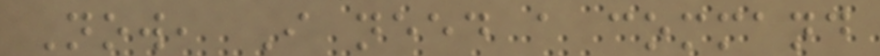Now, I need a command
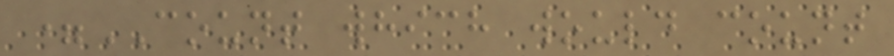=COUNT which would count
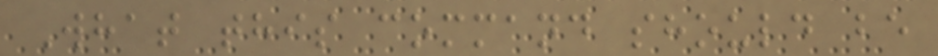What this command should be
